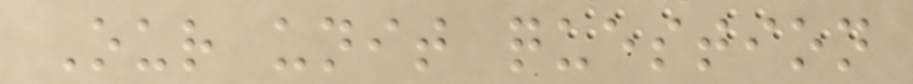Our unit question
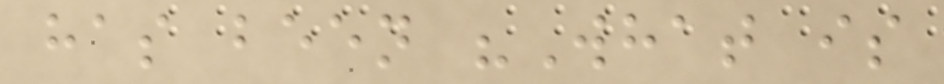has been "What is
